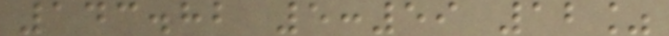143.82 5:59 12%
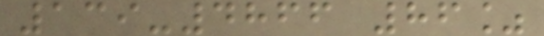139-4866 86%
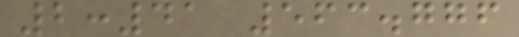2:41 563.776
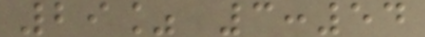29% 3:54
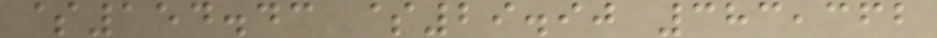$154.43 $29.90 383,362
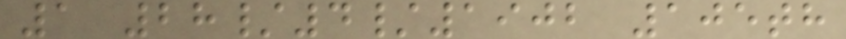1 28/4/1902 105th
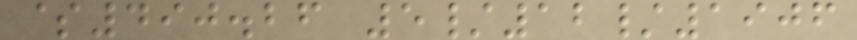$490.26 5/12/1906
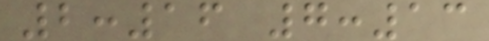2:16 7:13
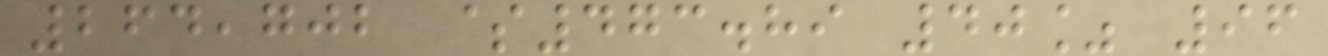264,702 $473.89 40% 96
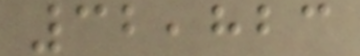32,823
